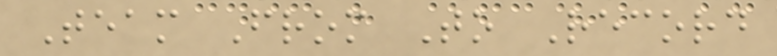Team From To Record
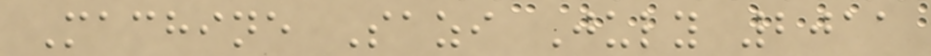Machine Sazi July 2011
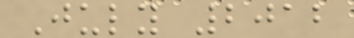July 2012
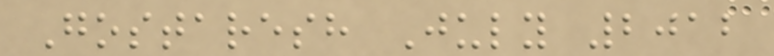Gostaresh July 2012
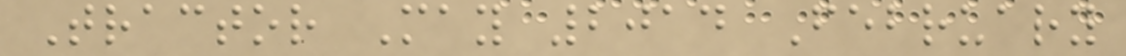Tractor May 2014 February
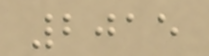2015
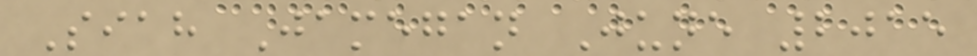Siah Jamegan June 2015
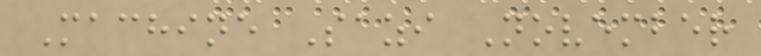Machine Sazi November
